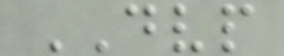DVP
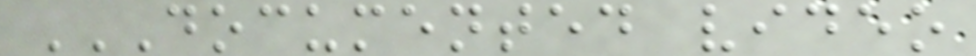DOCUMENTED VIDEO
